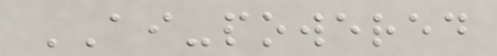AI-powered
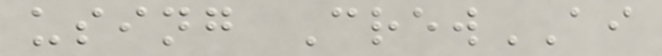using CrewAI
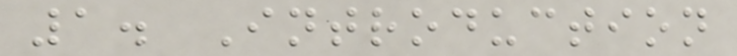1. Introduction
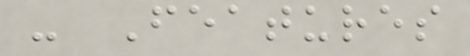- Features
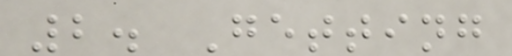2. Getting
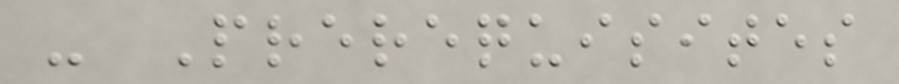- Prerequisites
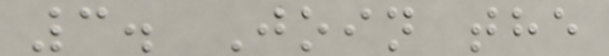3. Join the
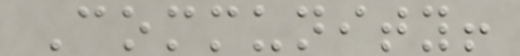Community!
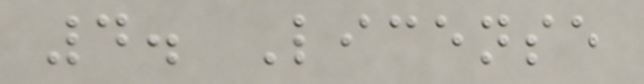4. License
